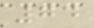74
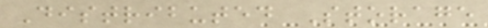Distributed Storage
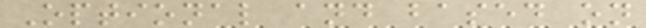Optional and based on
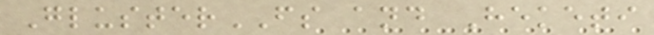GlusterFS and Heketi
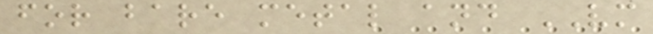for bare metal and VM
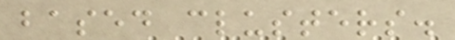based clusters.
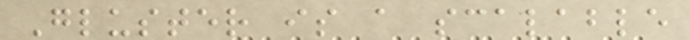Gluster is a scalable
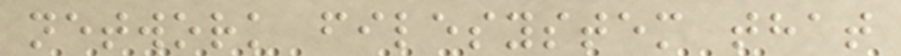network filesystem that
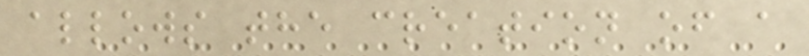allows the creation of a
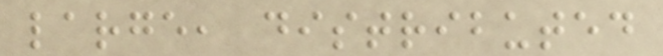large, distributed
